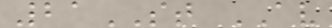21ST AV
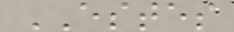ESTES
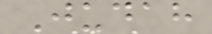Judah
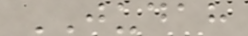JUDAH
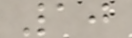10
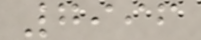7996
